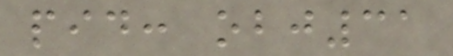pid: obj31
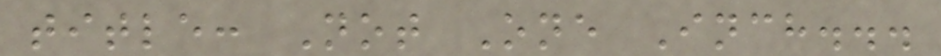title: Not One Inch...
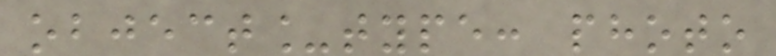object_type: photo
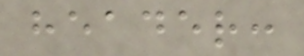header:
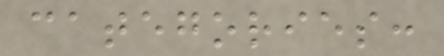categories:
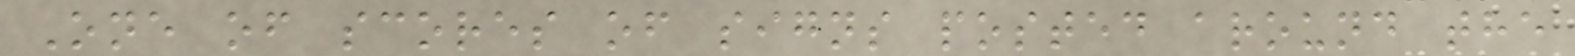One of scores of signs posted around the
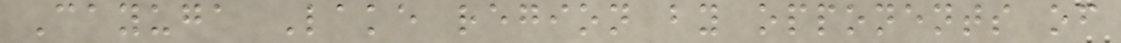Cayuga Lake region by opponents of
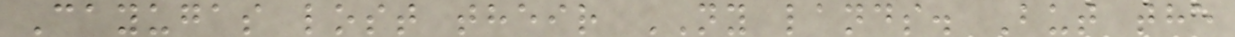Cayugas lost their NY lands. But the
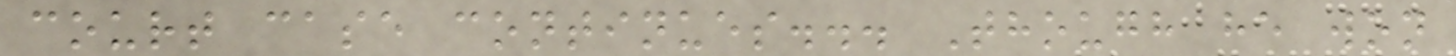court case continues... Though he won
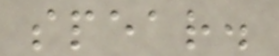spear.
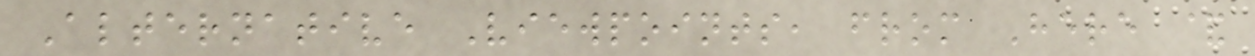Alternative Viewpoints, from Here &
